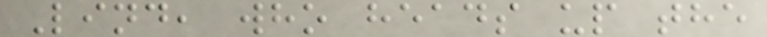Lind, who heads up the
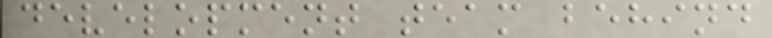development team behind
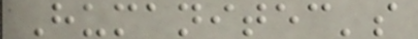Humanitec's
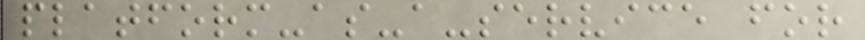platform-as-a-service for
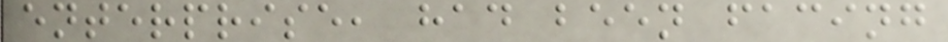enterprise, had been facing
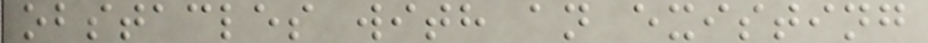obstacles with an existing
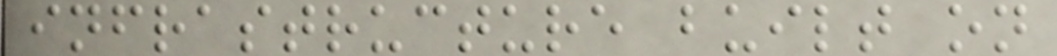infrastructure built on
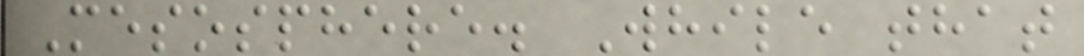Mesosphere. While that
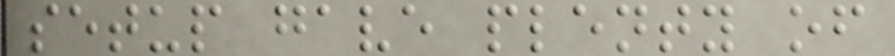setup gave plenty of
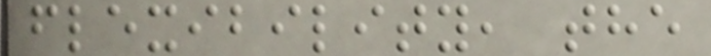flexibility, the
